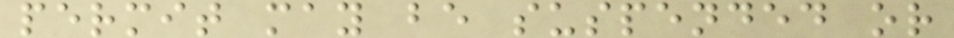permit may be suspended or
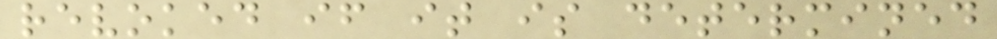revoked if it is determined
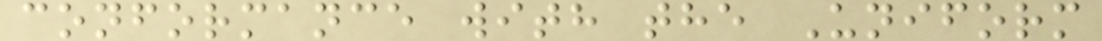conformance with the Uniform
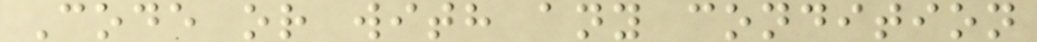Code or with any condition
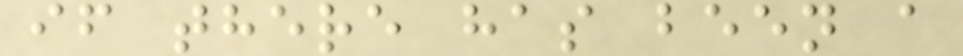if there has been a
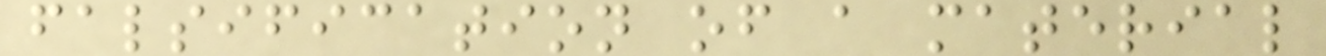falsification of a material
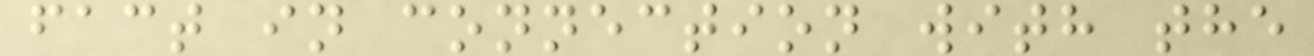fact in connection with the
